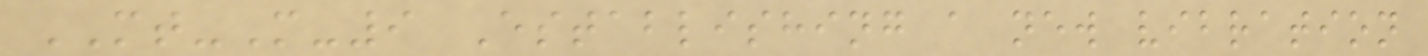MT-M-9 Establishing a new vibration
